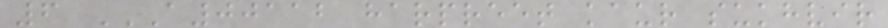6 A00112 HARPREET KAUR SUKHVIR
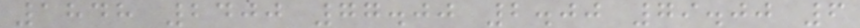1848 2400 77.00 2.00 79.00 6
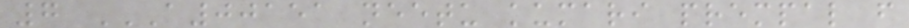7 A00151 NEETU KUMARI PREMPAL F
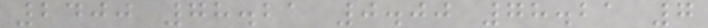2400 78.21 0.00 78.21 7
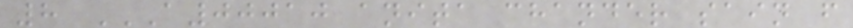8 A00010 ANITA CHANDER SAIN F
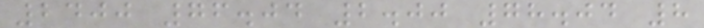2400 76.04 2.00 78.04 8
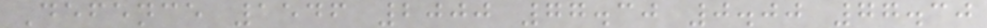Defence 1546 2000 77.30 0.00 77.30
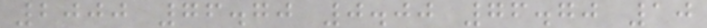2000 76.70 0.00 76.70 10
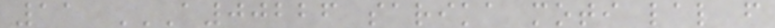11 A00226 SARIKA MOTI LAL F
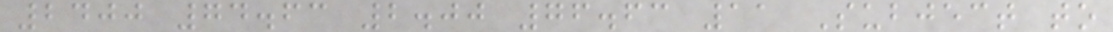2400 74.63 2.00 76.63 11 Subject to
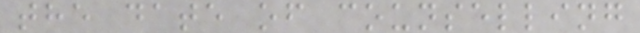the date of counselling
